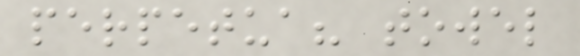perpetua? towel
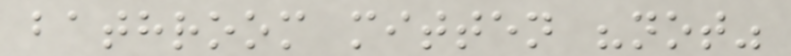bathroom mitten "not"
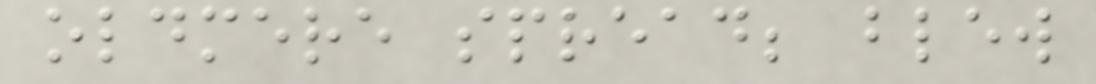oldmere spread; blew
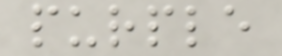purple
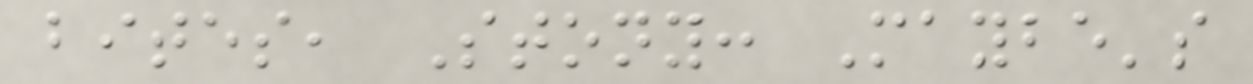bites, Stony: Maybe's
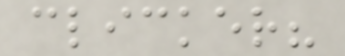clicker?
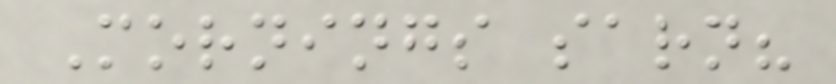Mornings sarn?
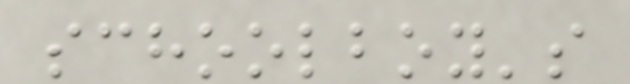schoolboy's
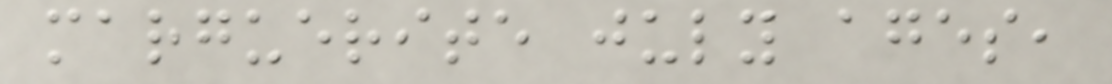marguerite july ages,
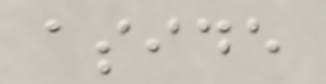aside
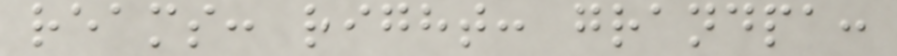reams: right: grandpa:
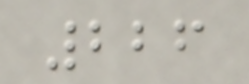226
